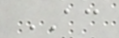AC
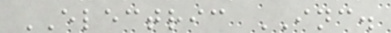ELECTRIC INC.
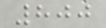800
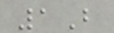1B
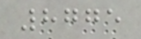8775
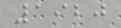1920
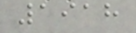1918
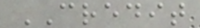CREDIT
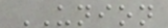UNION
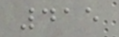415
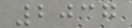2037
